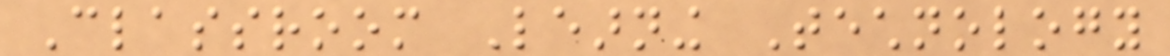Classroom Learning Technology
